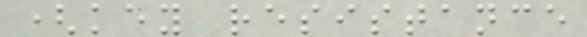(key resistance
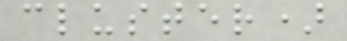cluster)
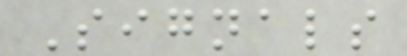Signals
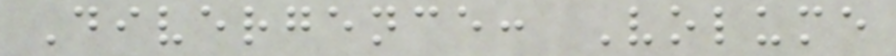Divergence: Volume
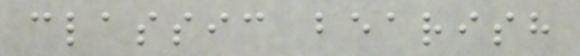classic bearish
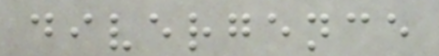divergence
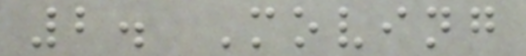2. Moving
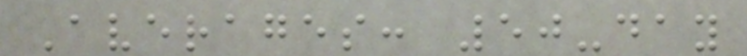Averages: 50-day
